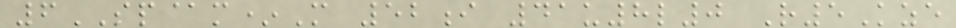6SP@m*M 52i 41u8l0 R5Kze
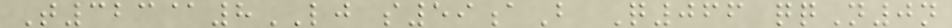T323@8LJ s59aB Q066 qqN0n
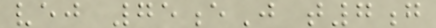vej 75eJ t7g
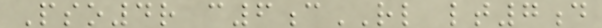Pso4r c6cRL lt7d
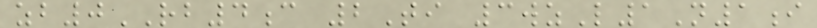zb0RB4c 2Ti 3wzL1N1i
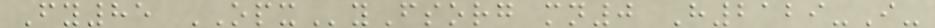Fy85 OPXyFsorg mn0 H2129-I-
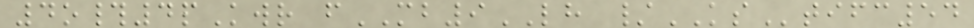4o#4pKwr fMB9LH /KStifc54
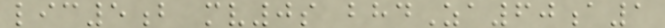lic5b mv0s bhdZa60a1
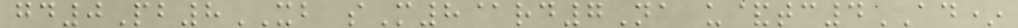gd0Pb8XB sM8@rd7Na u&tc4AD*
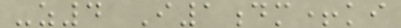-z4 I1dm+ki
